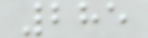285
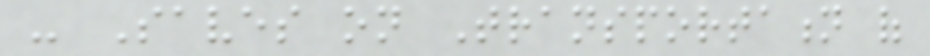- Saves on Transportation of
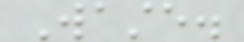Waste.
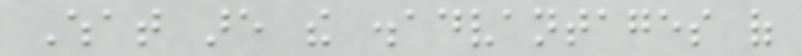What are the disadvantages of
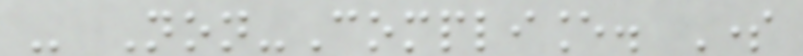- Non-Compliance. Some
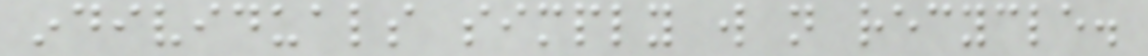individuals simply will not recycle.
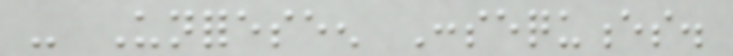- Unforeseen Consequences.
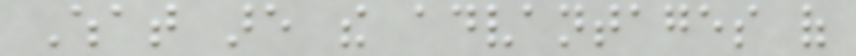What are the advantages of
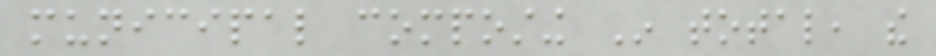municipal composting In total, the
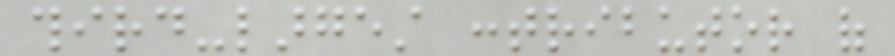third-largest contributor of
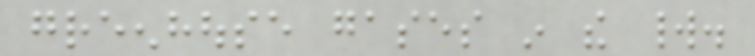greenhouse gases in the world.
